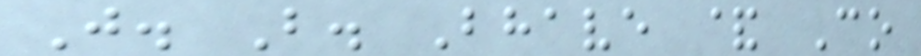J. B. Bhave & Co
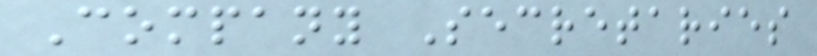Company Secretaries
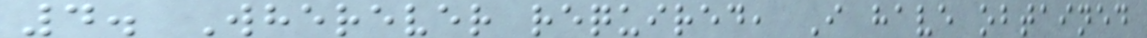4. Wherever required, I have obtained
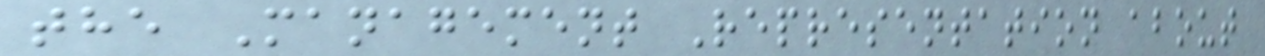the Management Representation about
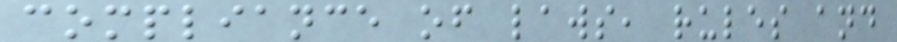compliance of laws, rules and
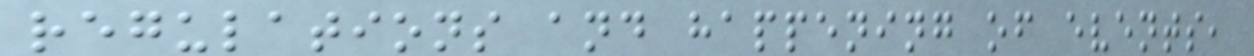regulations and happening of events,
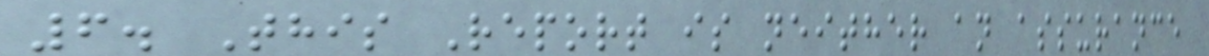6. This Report is neither an assurance
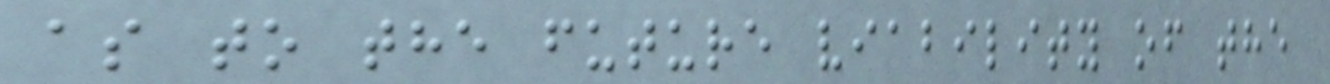as to the future viability of the
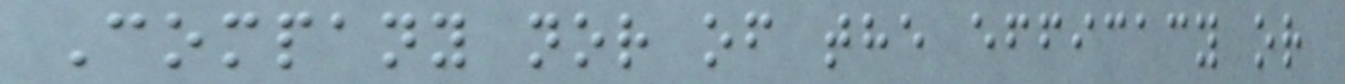Company nor of the efficacy or
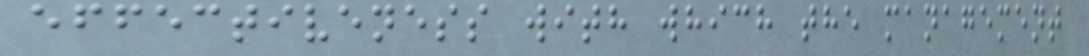effectiveness with which the management
